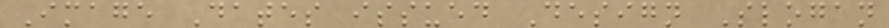Image Dates issued Design Slogan
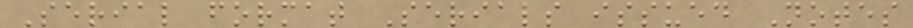Serial format Serials issued Notes
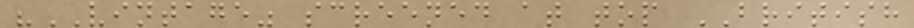"VINTAGE" screened at top BRITISH
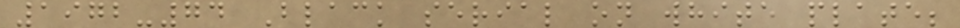1972-74 Black serial on white plate;
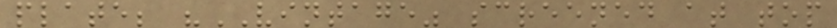plate; "VINTAGE" screened at top
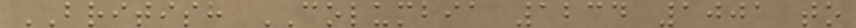BRITISH COLUMBIA 1234 1001 to
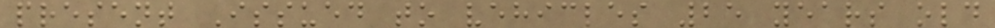present Issued to vehicles 25 years old
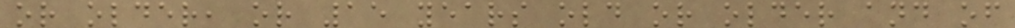or older, or 15 years old or older and of
